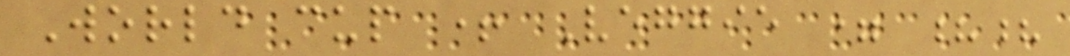World cup + Veggie = ??
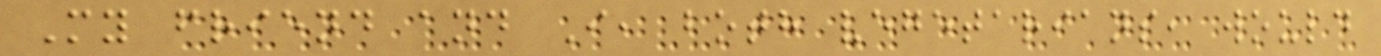My friend and I, both vegetarians, would
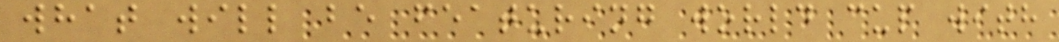what will be featuring world cup with
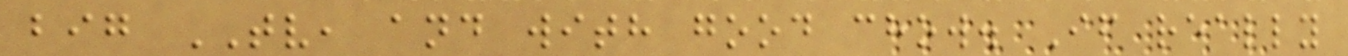big TV, and with good chow. If really
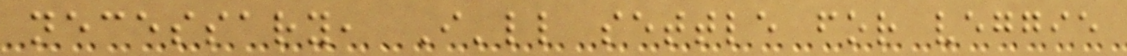necessary, I'll settle for veggie
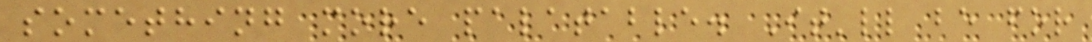something more palatable. It'll be for
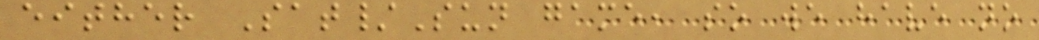either Sat/Sun game, so we have no
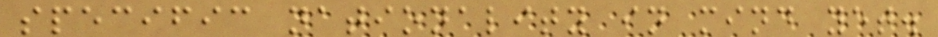specific nationality in mind yet.
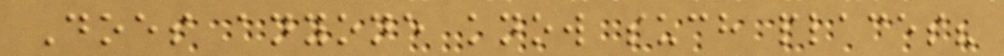Does anyone know such places?
